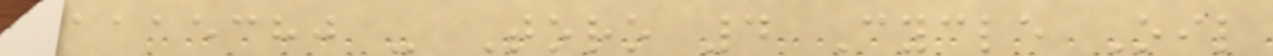1115380 - Toro 4 Cycle Oil
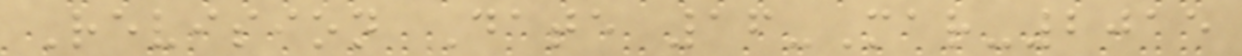Revision Date 16-Mar-2015
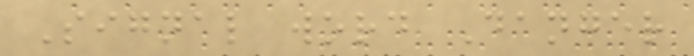Signal word Danger
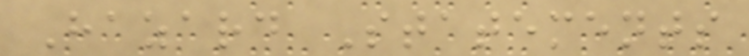Hazard Statements
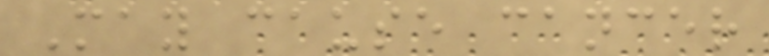May cause cancer
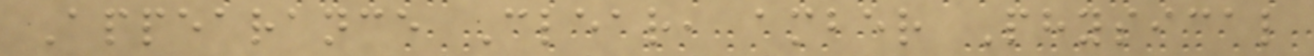Appearance Clear, amber Physical
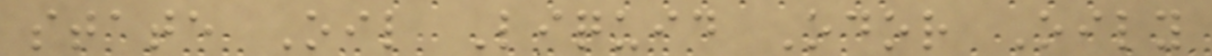state Oil Liquid Odor Oily
